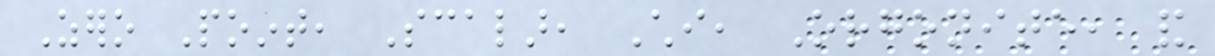Zero Point, Scalar, Chi, Orgonite, and
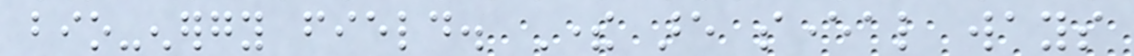bio-energy field. There are several ways
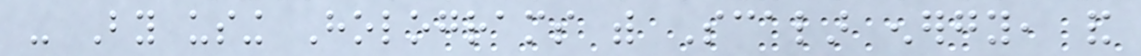- By using Holograms with Scalar energy, and
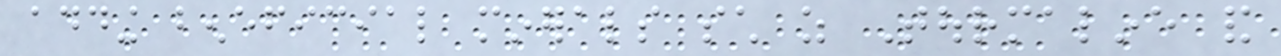adding beneficial minerals such as Tourmaline and
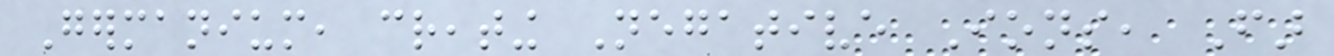Germanium, creating Negative Ions, Far
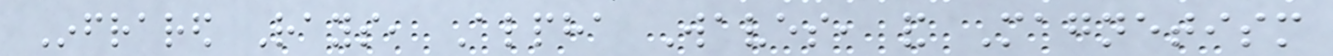Infrared Rays, Alpha Waves, and Magnetism
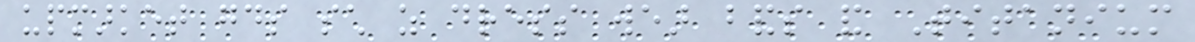upmarket goods such as dress wear bands and Titanium
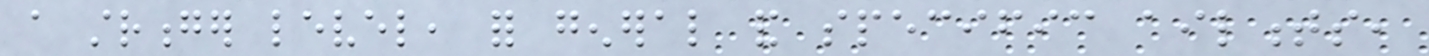a stronger level, for general and specific ailments,
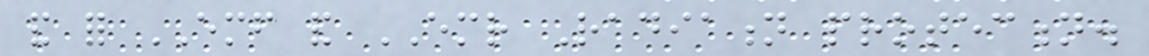and for EMF and EMR Radiation protection.
